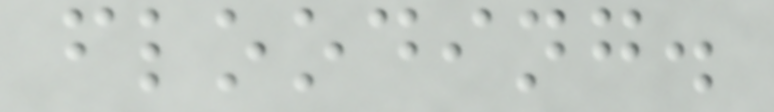flooding.
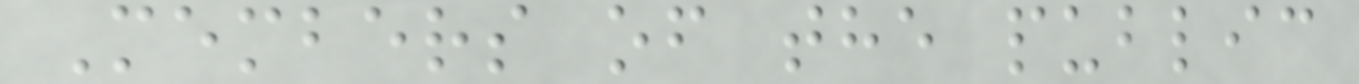Members of the public
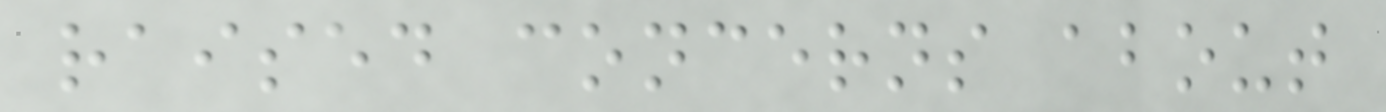raised concerns about
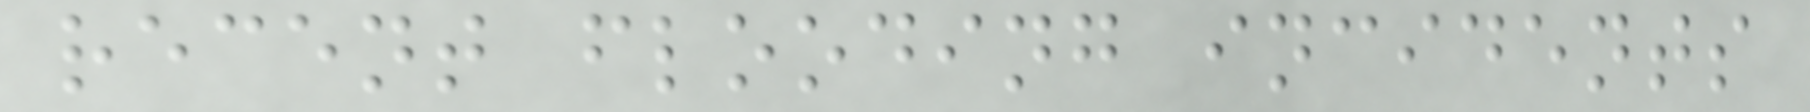recent flooding incidents
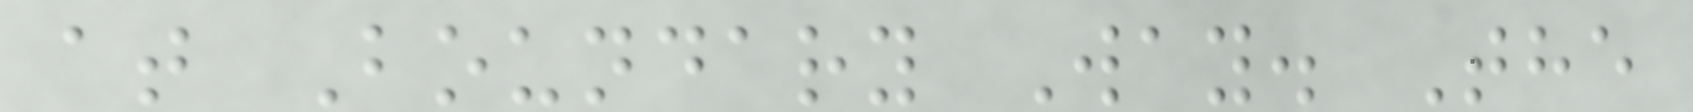at Boundary Way. The
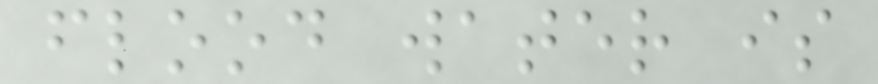flood water is
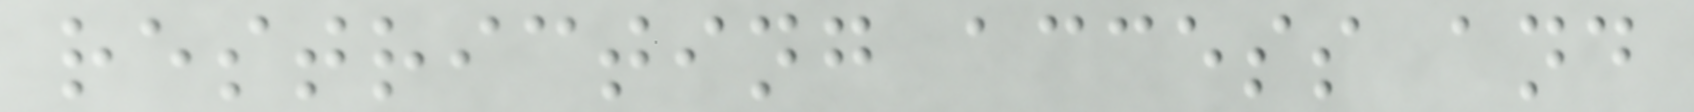restricting access and
